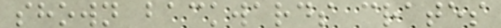shown backwards crates
